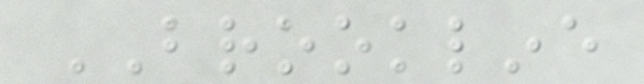BROOKLINE
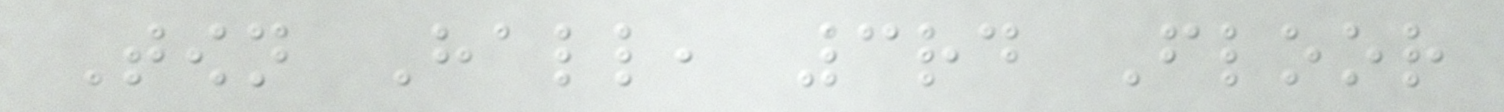Town Hall, 3rd Floor
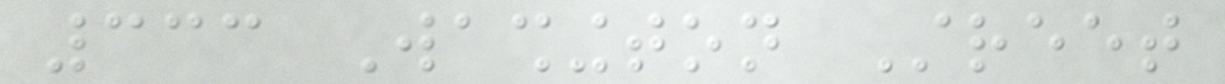333 Washington Street
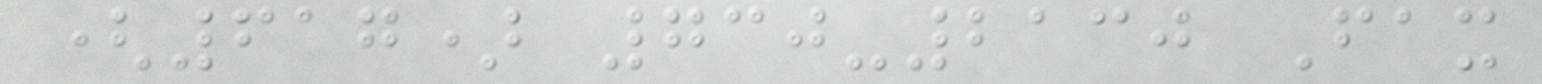(617) 730-2130 Fax
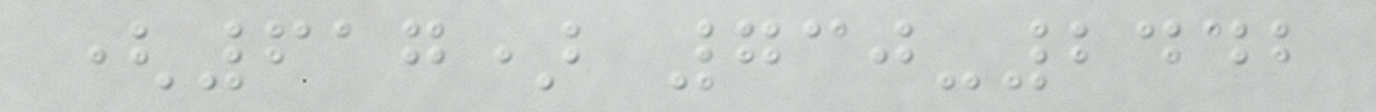(617) 730-2442
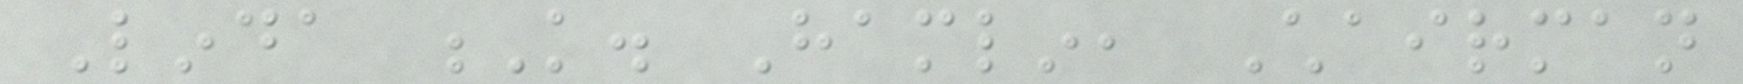Linda K. Hamlin, Chairman
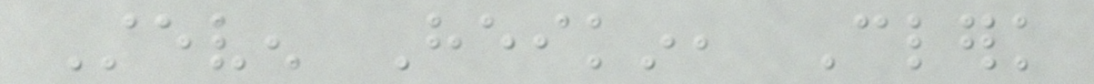Steven Heikin, Clerk
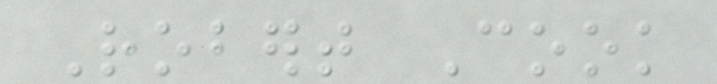Robert Cook
